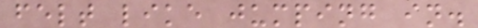felt like jumping in.
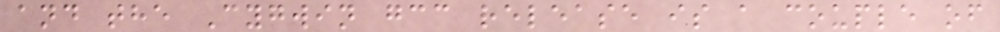and the Cygwin gcc release is a couple of
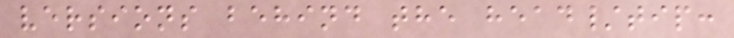versions behind the head/tip:
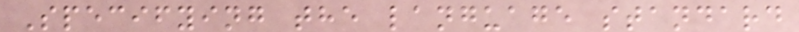Specifying the language standard
